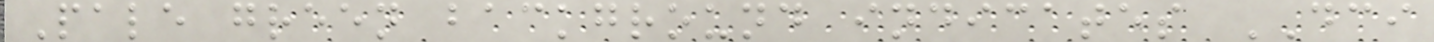Pale green background indicates DCI
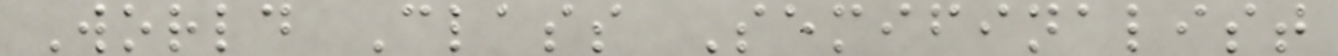World Class Semifinalist
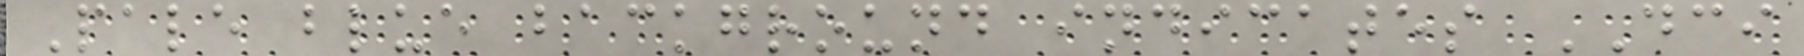Pale blue background indicates DCI
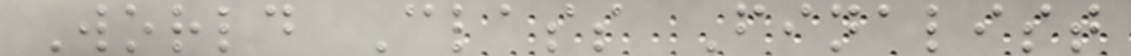World Class Finalist
